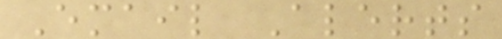Email Alerts
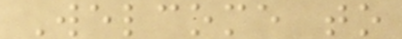Welcome to
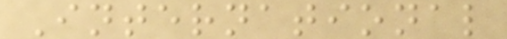International
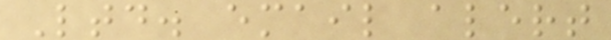Ltd. email alert
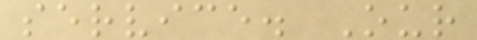service. Our
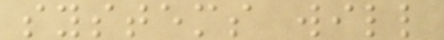systems will
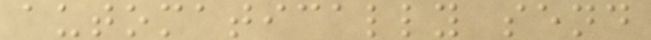automatically send
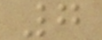7
